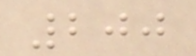200
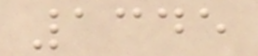1345
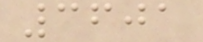3601
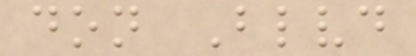don Blvd
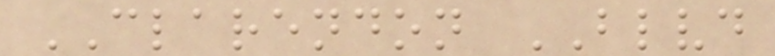CLARENDON BLVD
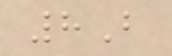8B
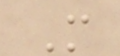M
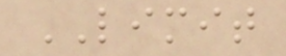LIMIT
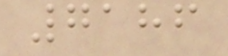7186
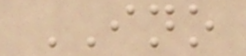INO
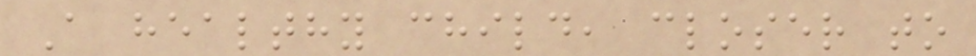A healthy child, closer to
